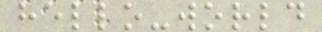hello-world
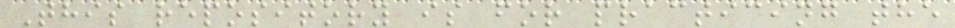This repository is for practicing the
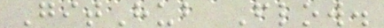GitHub Flow.
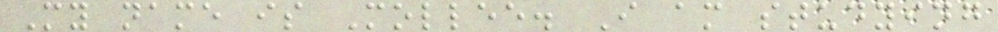My name is Mollee. I am studying
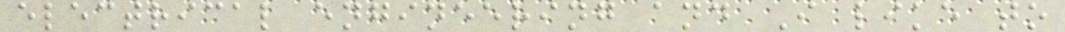electrical engineering and I like to
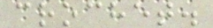crochet.
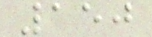150
